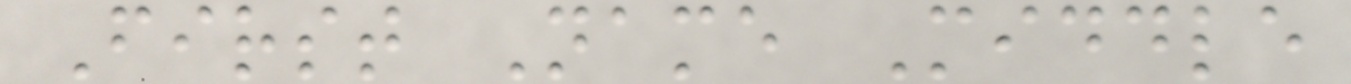First Name Middle
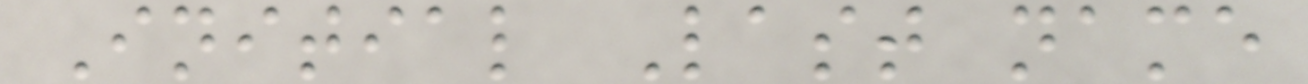Initial Last name
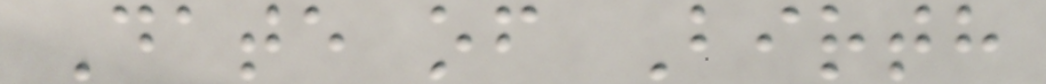Date of Birth
